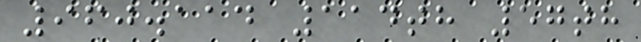960.114 114th 57th
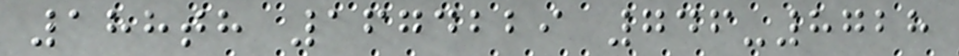188th 1674229 746-8728
